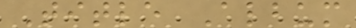Title Album
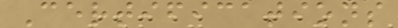Certifications
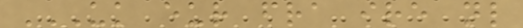UK EUR FRA IRE NL
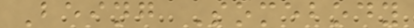Being Somebody
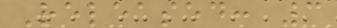Released: 3
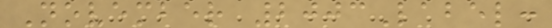November 2003Label:
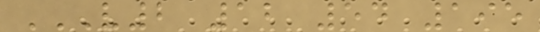V2 12 54 195
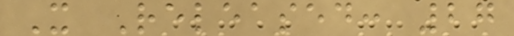X Released: 27
